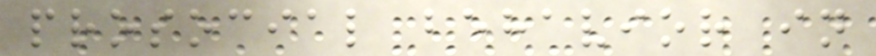prosocial behavior in
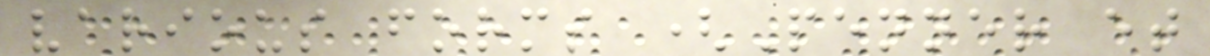various forms (Penner et
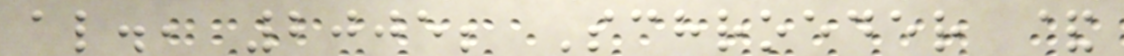al., 2005; Schroeder &
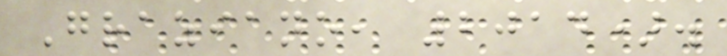Graziano, 2014).
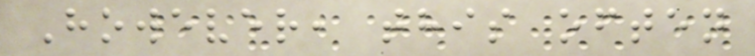However, this often
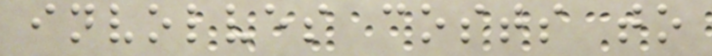involves costs to
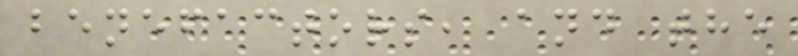benefactors, and the
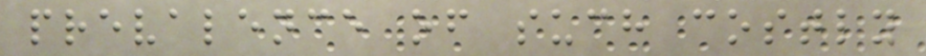prevalence of such costly
